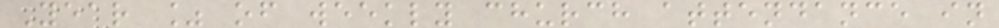Year % of weekly church attendance in
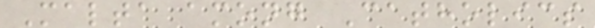Malta among Catholics
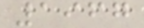1967
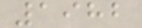1982
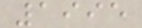1995
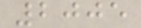2005
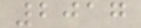2017
